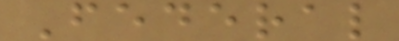Federal
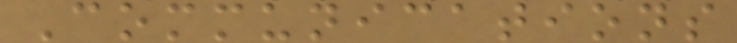Communications
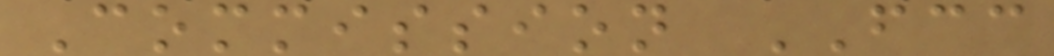Commission FCC
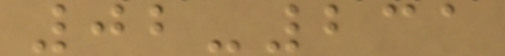02-231
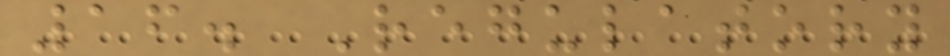16. Regulatory
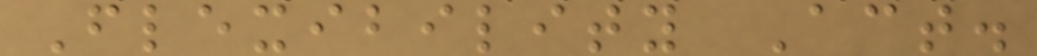Flexibility Act.
